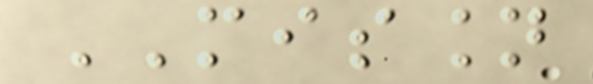MISSION
